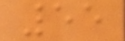55
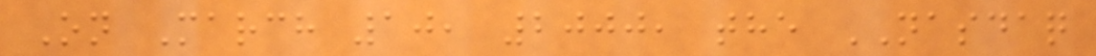On March 10, 2000, the NASDAQ
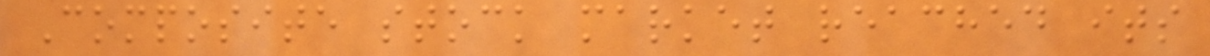Composite stock market reached its
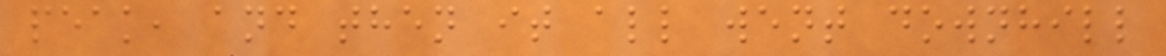peak, and then it all went downhill
